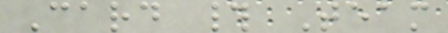Card # Team
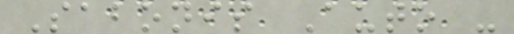Sabonis Auto -
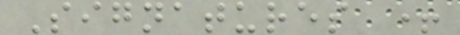Signatures +
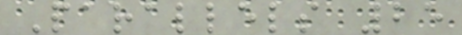Parallels 25
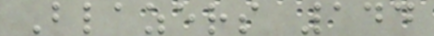Blazers 144
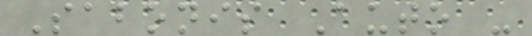Sabonis Auto -
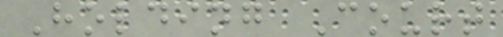Holding Court
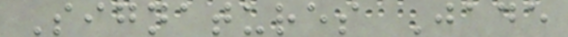Signatures Jade
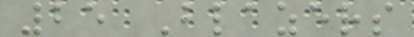25 Blazers
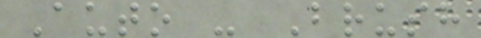Auto - Brush
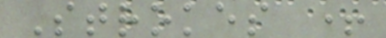Strokes +
